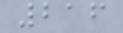216
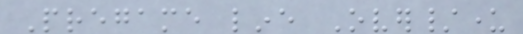Pregame line Over/under
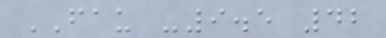FAU -9.5 42
